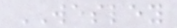WESLEY
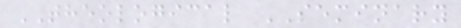THEOLOGICAL SEMINARY
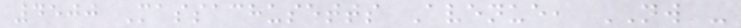4500 Massachusetts Avenue, NW -
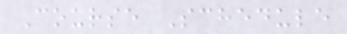Course Schedule
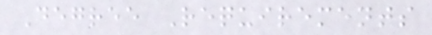Degree Requirements
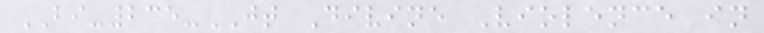BI-235-JT Divine Violence in
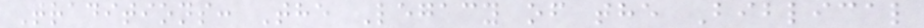Traditions: The Legacy of the Biblical
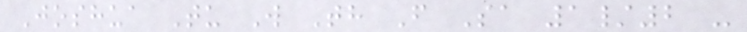Joshua Tu W Th F Sa 1/2 -
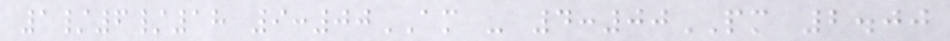1/6/18 9:00AM - 4:00PM 2.00
